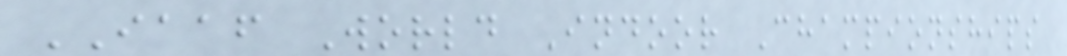IAAF World Indoor Championships
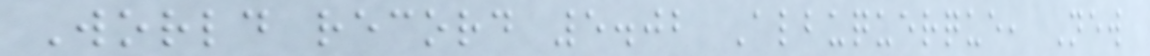World record 5.02 Albuquerque, New
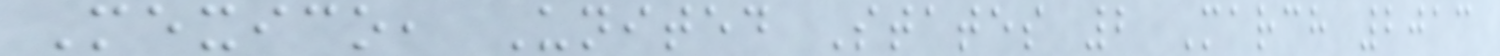Mexico, United States 2 March 2013
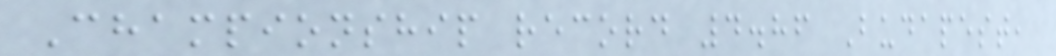Championship record 4.86 Budapest,
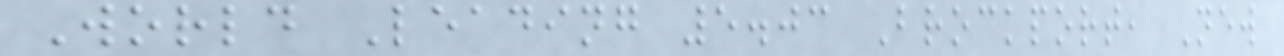World Leading 5.03 Brockport, New
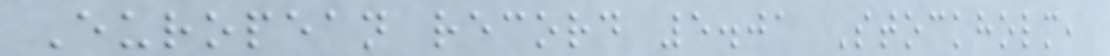European record 5.01 Stockholm,
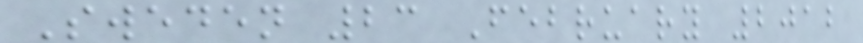Sweden 23 February 2012
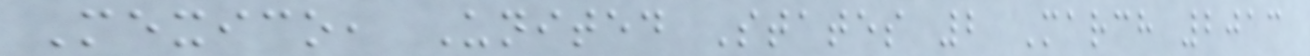Mexico, United States 2 March 2013
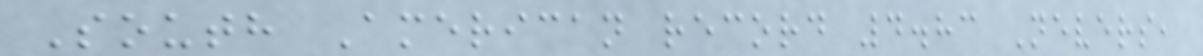South American record 4.83 Nevers,
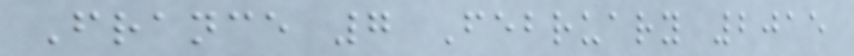France 7 February 2015
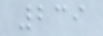239
